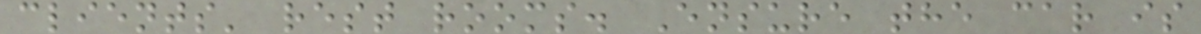clients' rest rooms. Ensure the car is
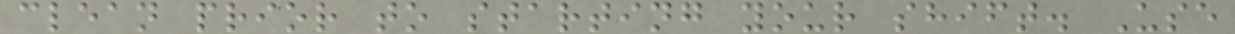clean prior to starting your shift. Use
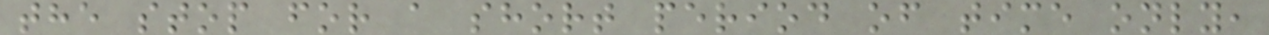the stop for a short period of time only,
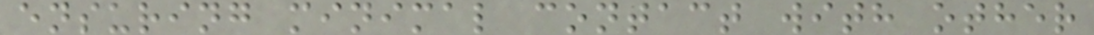ensuring minimal contact with other
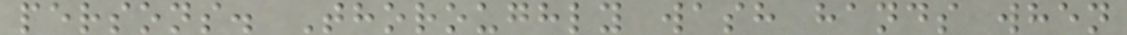persons. Thoroughly wash hands when
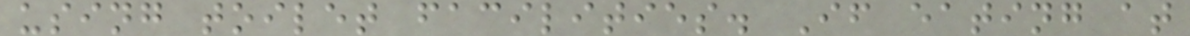using toilet facilities. If eating at
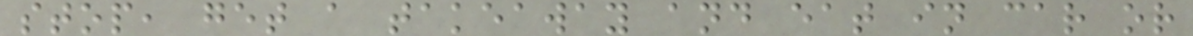stop, get a takeaway and eat in car or
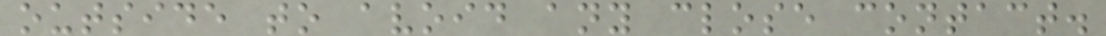outside to avoid any close contact.
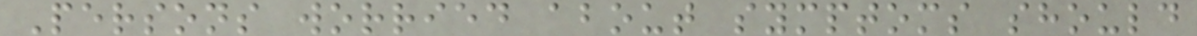Persons worried about symptoms should
